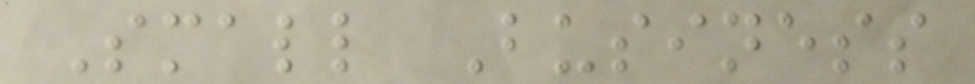Small Business
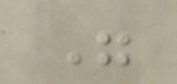"
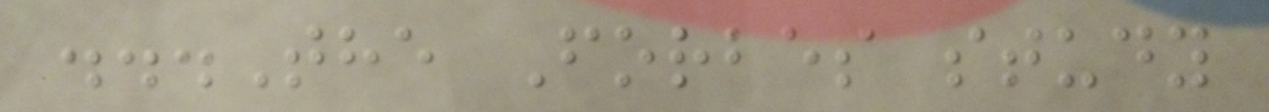...The Forbes study
